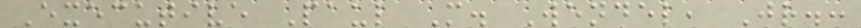Executive Paul M. Wendel, Jr.:
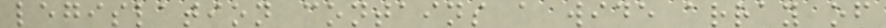legislation contains a wide array of
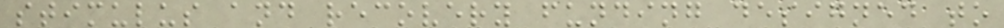stimulus and recovery funding designed to
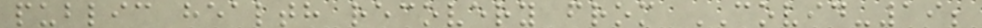public health recovery from COVID-19;
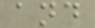and
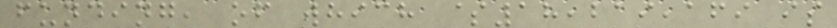funding, of which $18,219,169 is
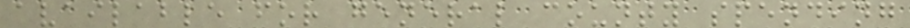available for general county spending
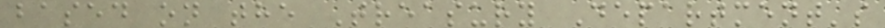based on the Treasury Department's
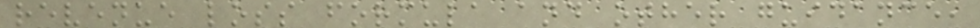revenue loss formula and other guidance,
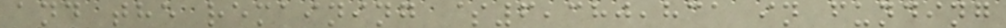and the remaining $6,380,831 in funding
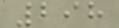298
